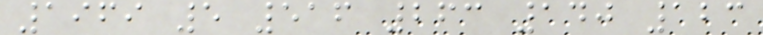1969 5 516 263 140 123
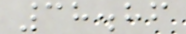38.86
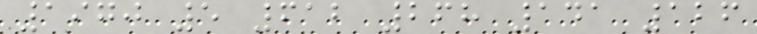1970 5 612 268 141 126
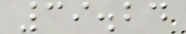39.24
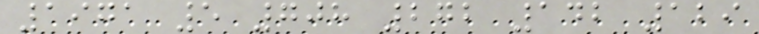1971 5 708 272 142 129
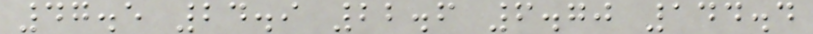47.5 24.9 22.6 6.70 144.4
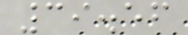39.56
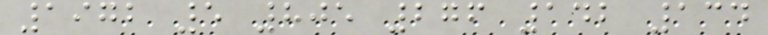1972 5 805 276 142 134
